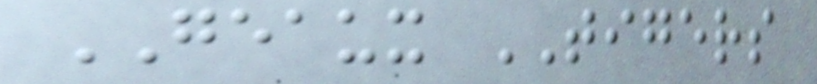GEAUX TIGERS
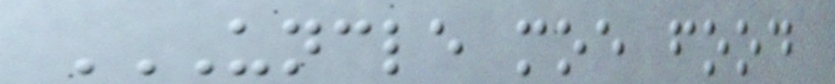UNCLE MOE FOOD
